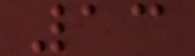13
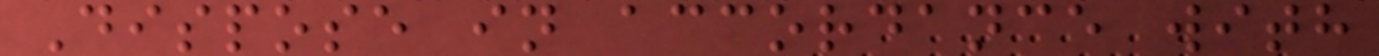Dispose in accordance with
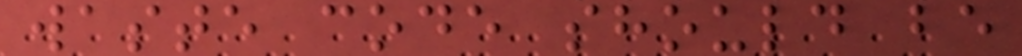waste code should be
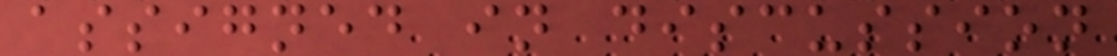assigned in discussion
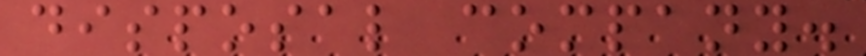disposal company.
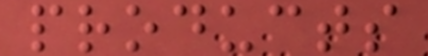products
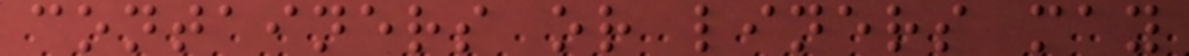containers or liners may
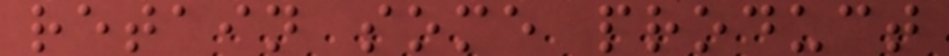retain some product
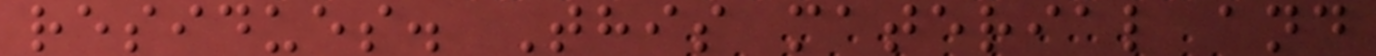residues. This material and
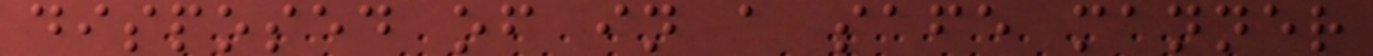disposed of in a safe manner
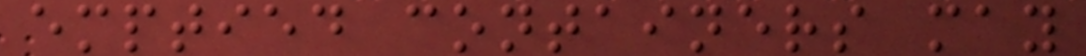emptied containers may
